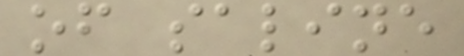of saline
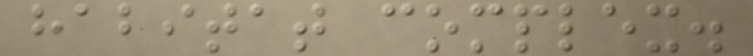habitat complex.
